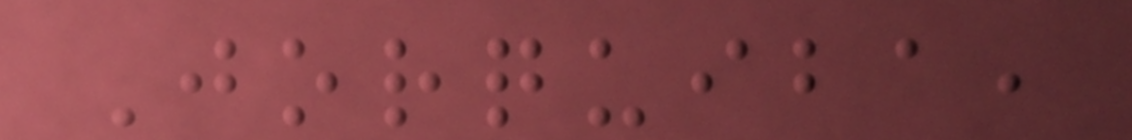Jorquiba,
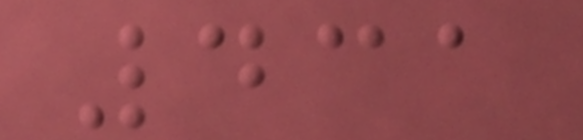431
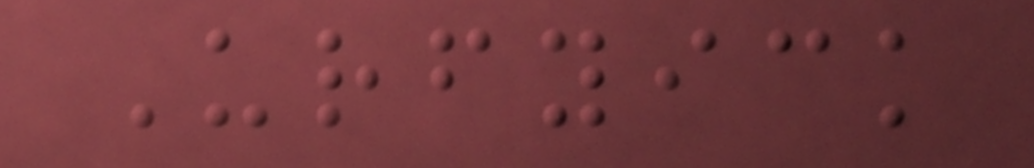Urfyick
